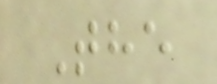The
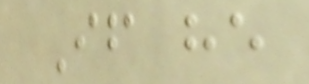If he
